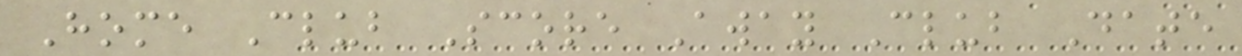Home Club Score Away Club Date
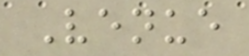Venue
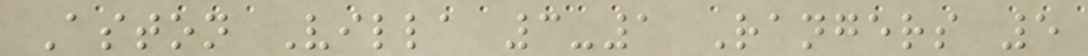Aston Villa 3-1 Rangers 5
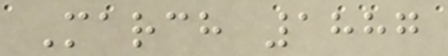March 1887
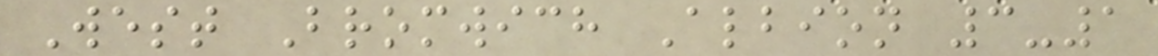West Bromwich Albion 3-1
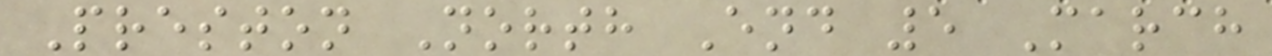Preston North End 5 March
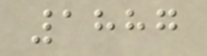1887
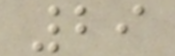29
